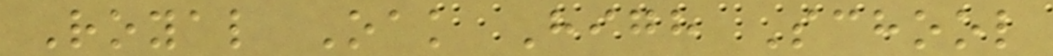Royal Oak High School
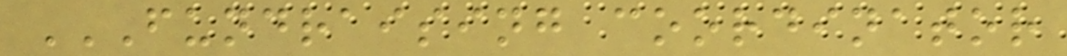FUNDRAISING COORDINATOR
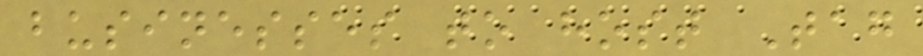businesses to host Tag
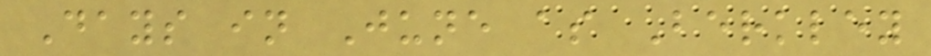Days in June as Berkley
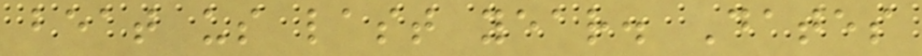beat us last year. Dates
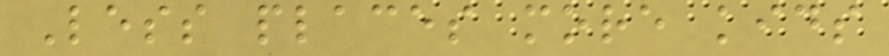Less places more kids
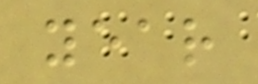year
